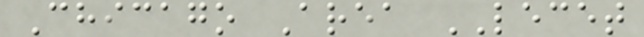Chicago Area LECET
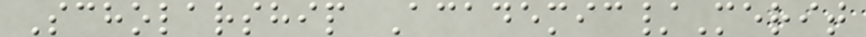Scholarship Academic/Merit
